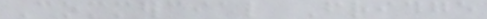Commercial Fridge
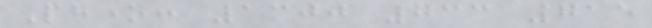Phone: 1300 733 715
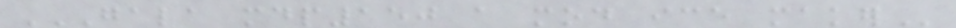GALA MDP150 A MOD ICE MAKER
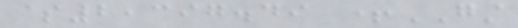$2,397.49 +GST
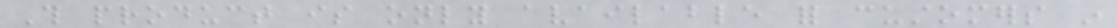This product is only available for customers in
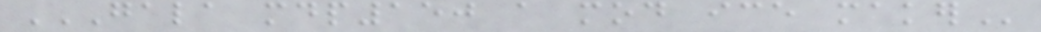GALA MDP150 A MOD ICE MAKER
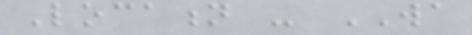Location - WA
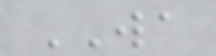WA
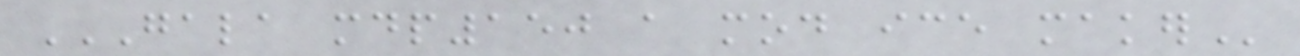GALA MDP150 A MOD ICE MAKER
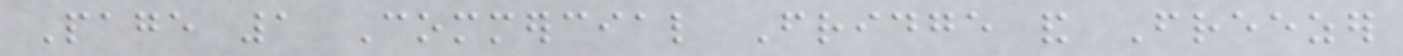Page 1 Commercial Fridge and Freezer
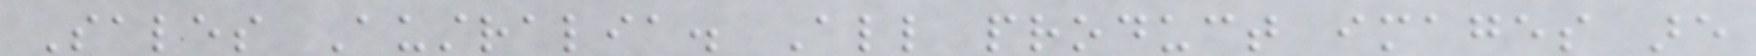Sales Australia. All product images are
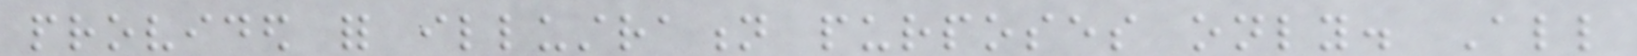provided for illustration purposes only. All
